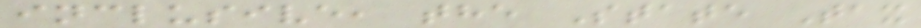inclusive, the State Tax
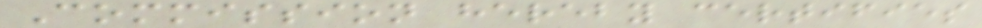Commission hereby certifies
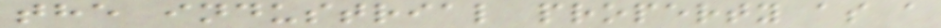the industrial property as a
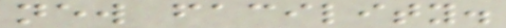new facility.
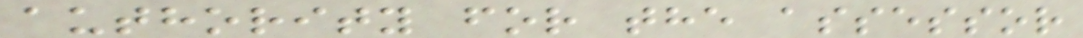authority for the assessor
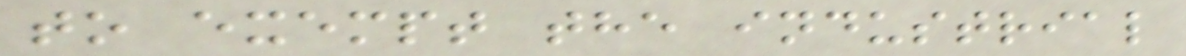to exempt the industrial
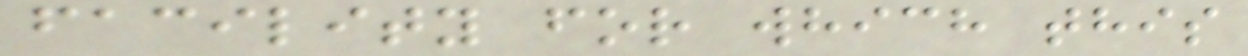facility for which this
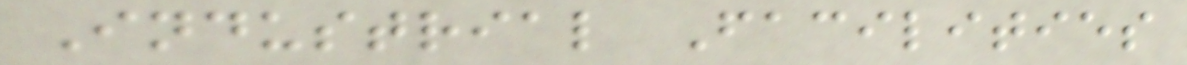Industrial Facilities
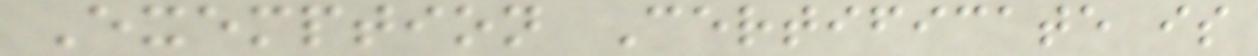Exemption Certificate is
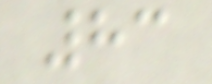83
